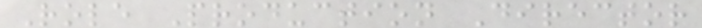Role Production Director
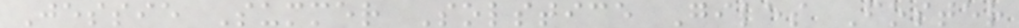Jessie Summer Solstice Giles Foster
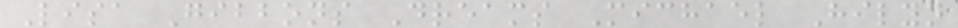Lisa Gibbons Dreams Michael Hilyn
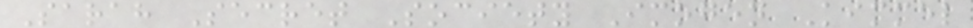Sarah Secret Society Imogen Kimmel
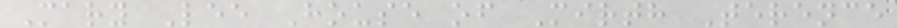Mary Lee House of Mirth Terence
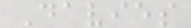Davies
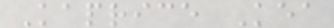Kaprice Kea
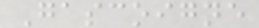Gascoigne
